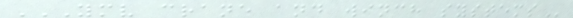YMV CRANE AND WINCH SYSTEMS
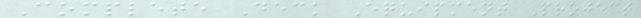Complete Deck Equipment Project
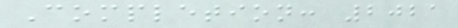Completion: 2021
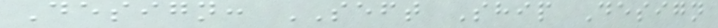Design: SEFT Ship Design
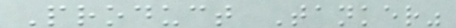Product Tanker"
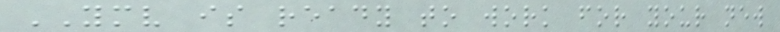YMV is ready to work for your new
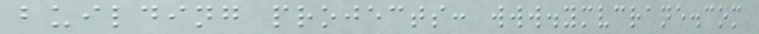building projects: www.ymvcrane.com
